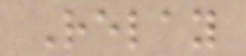Relay
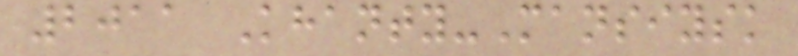2011 Khanty-Mansiysk
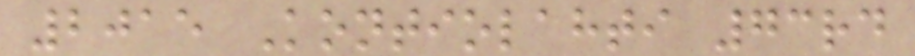2015 Kontiolahti 73rd
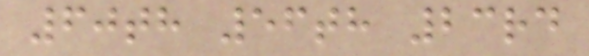60th 56th 23rd
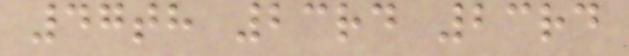47th 23rd 23rd
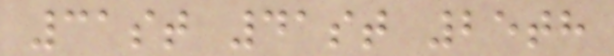31st 41st 25th
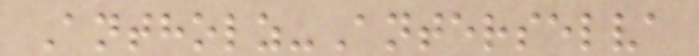Antholz-Anterselva
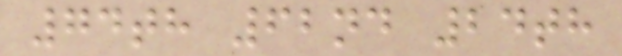74th 62nd 24th
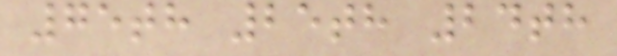75th 25th 24th
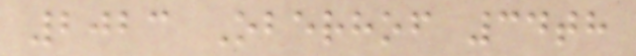2023 Oberhof 34th
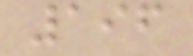196
